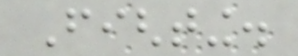Fighting.
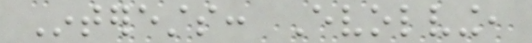Interests: Evolving,
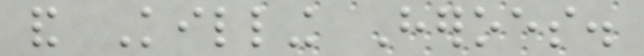and Killing Heroes.
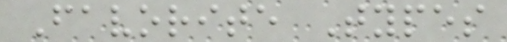Favorite Types
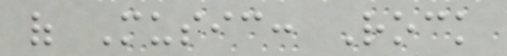of Music: Rock
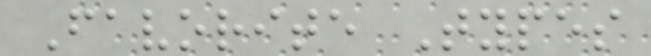Favorite Types
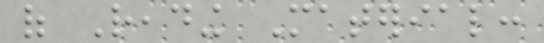of Reading Material:
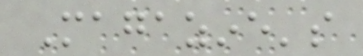Magazine's
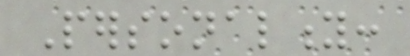Personality:
